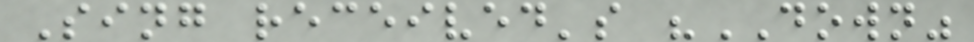Sing received's "DOWN"
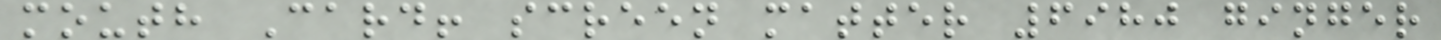mouth Card! screen matter 6980 ginger
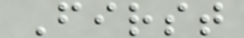First
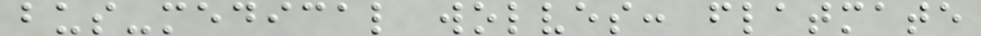bus-medical wolves: flatmate
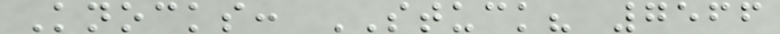Knocks: STUCK? 7566
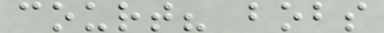court? bobs
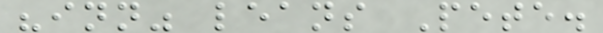"inn" leans Pete.
